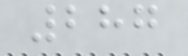287
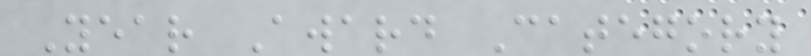Year Award Category
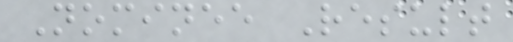Nominee Result
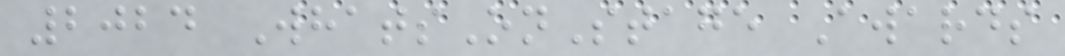2024 WhatsOnStage Awards
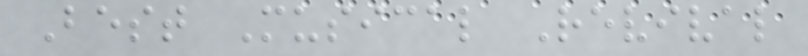Best Musical Revival
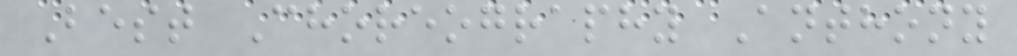Best Choreography Anthony
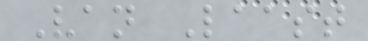Van Laast
